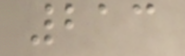213
